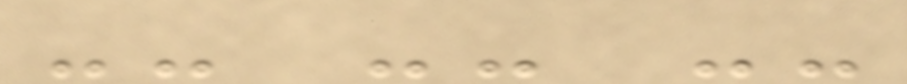-- -- --
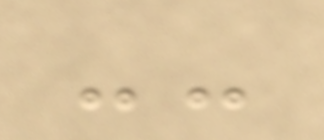--
